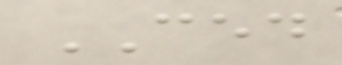CED
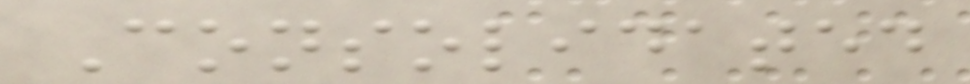Consolidated
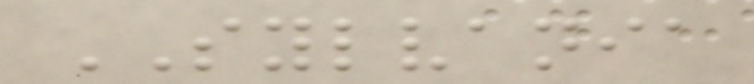SYLVANIA
